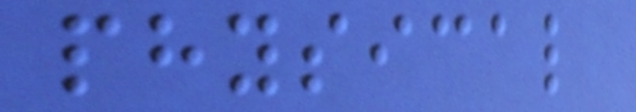physical
